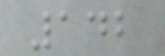142
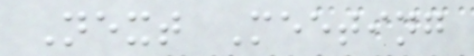Next Meeting
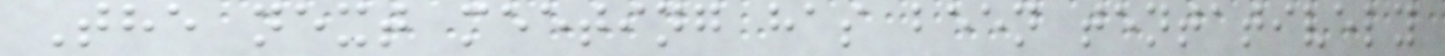The next meeting has been tentatively
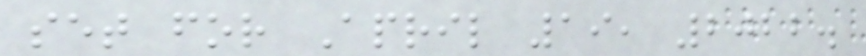set for April 19, 2022.
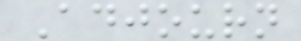Adjourn
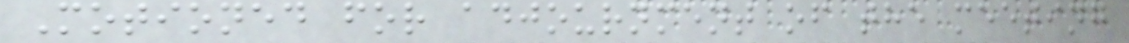Motioned for adjournment of the meeting
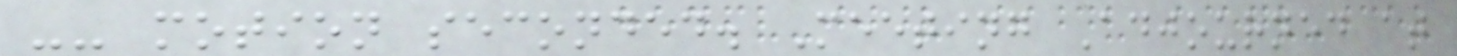-- motion seconded. Meeting Adjourned at
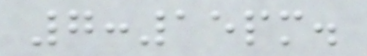7:15pm.
